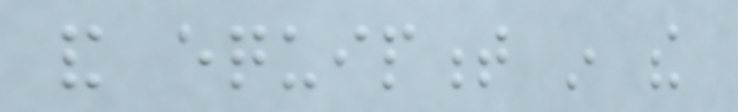and equipment in the
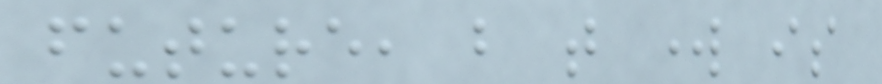future, but that work is
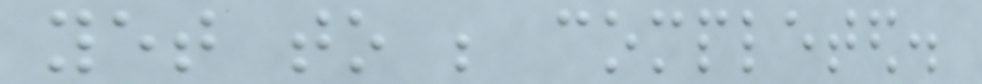yet to be completed.
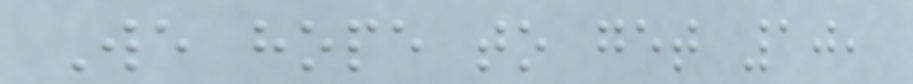We hope to get 10,
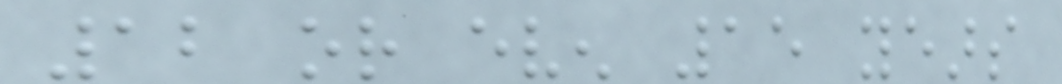12 or even 15 years
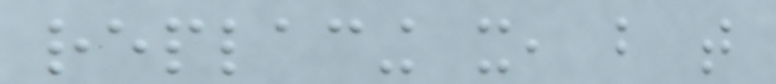replacing it, but that
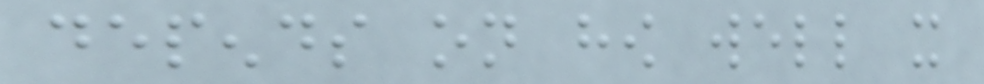depends on how well it
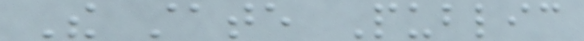The state Public
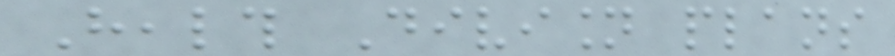Health Division plans
